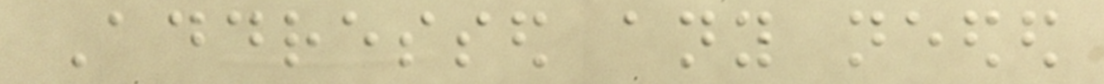Addressed any needed
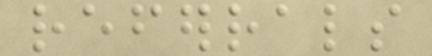referrals
